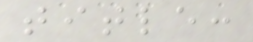title:
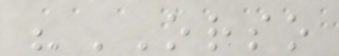"ORSO
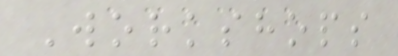Workshops
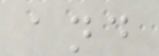and
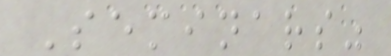Seminars"
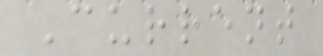Current
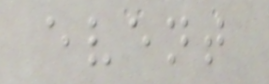event
